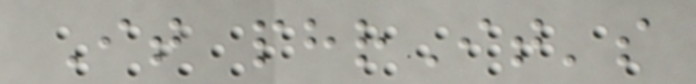It phrIt's
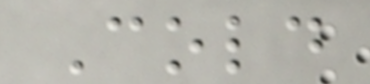Cold
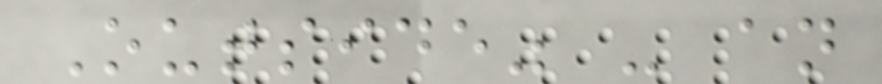Outside" - an
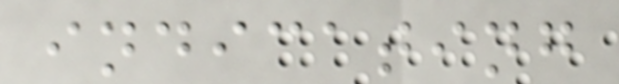indicating
